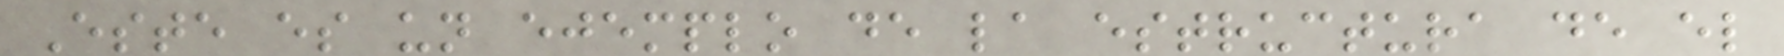Este es un ejemplo de la estructura de el
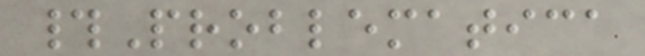#Problematica
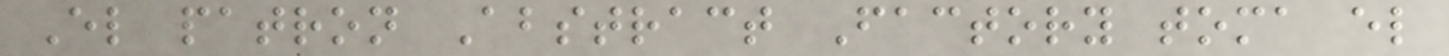El patron Abstract Factory toma el
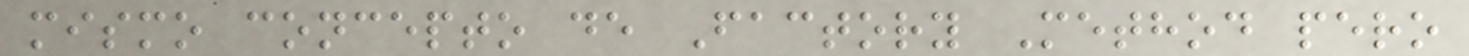mismo concepto de Factory Method pero
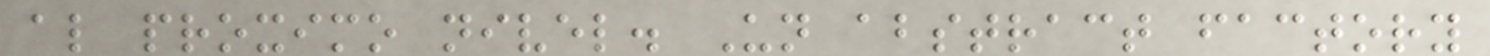al proximo nivel. Un abstract factory
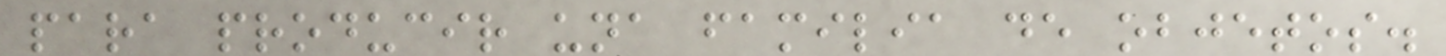para producir una familia de objetos.
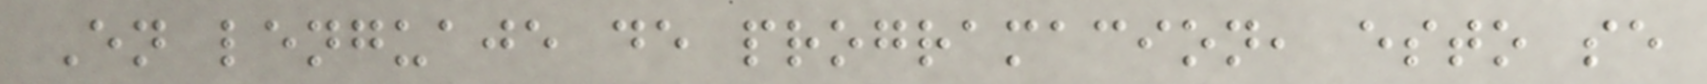En lenguaje de programacion, esto se
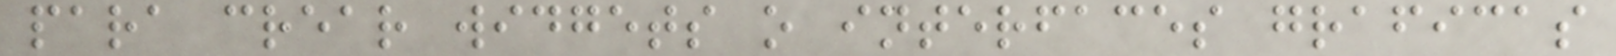para crear widgets o interfaces graficas
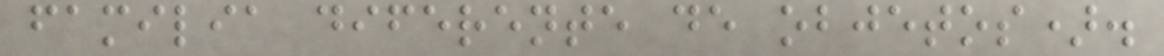familia diferente de objetos).
